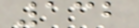132
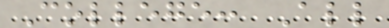College: All
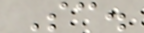Sc.
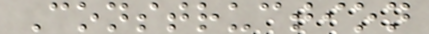Construction
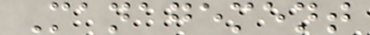Management
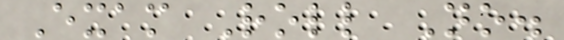Exam Roll No.
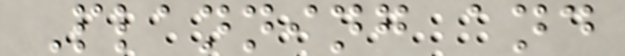Planning and
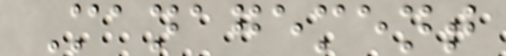Management
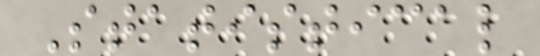Statistical
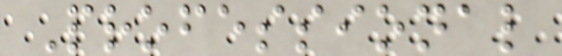Professional
